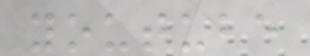youtube
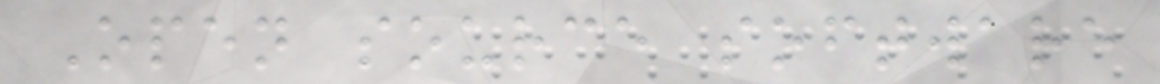Open source software
